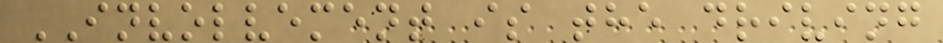INVOLVEMENT is the driving
